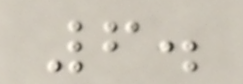6.
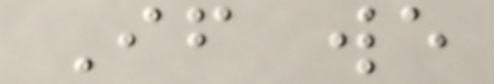If we
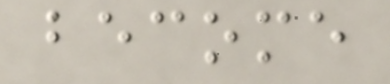become
